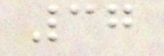37
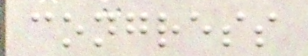congress
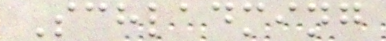Schladming
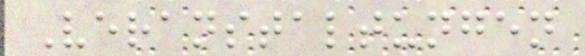Veranstaltungen
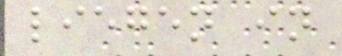liegen in
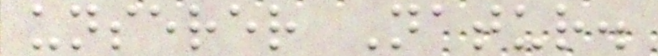unserer Natur.
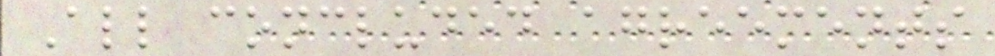All concluded agreements
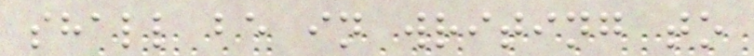shall be in writing to
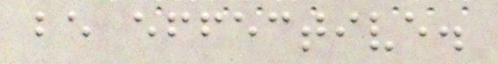be effective.
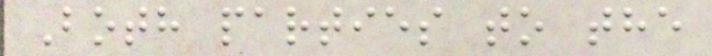Both parties to the
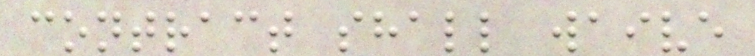contract shall waive
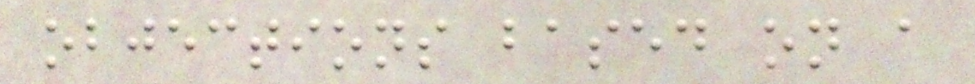objections based on a
